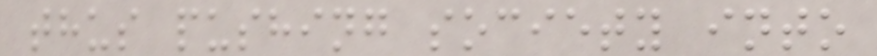thus pushing society into
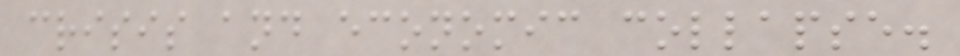crisis and economic collapse.
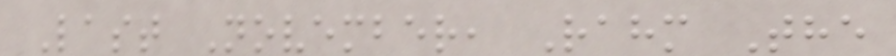Last November, Rahm The
